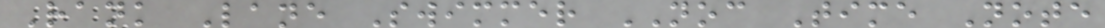Rank Lane Swimmer NOC Time Note
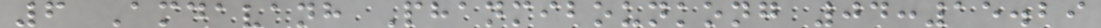6 Amdavanh Phanmibounkong 04:15.29
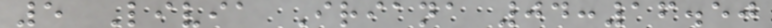5 Livia Iriana 04:16.50
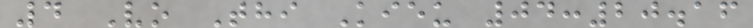4 Vo Thi Kieu 04:20.16
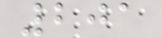201
